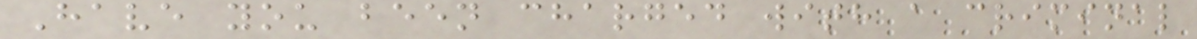Have you been charged with a criminal
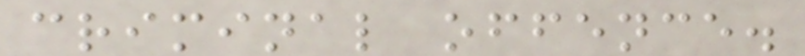criminal offence.
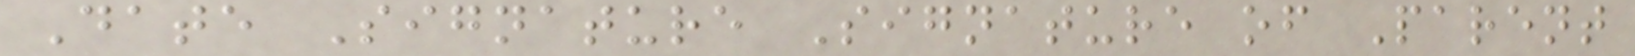Date Signature Signature of Parent
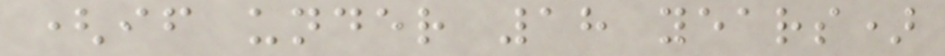(if under 18 years)
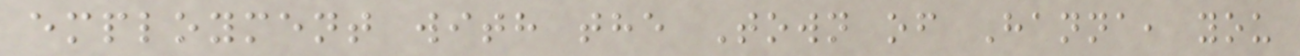employment with the Town of Hanna, you
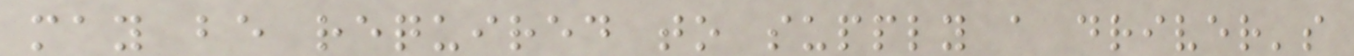may be required to supply a driver's
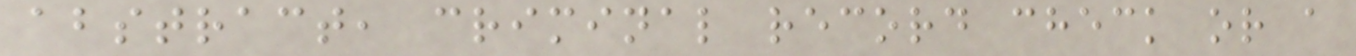abstract, criminal record check or a
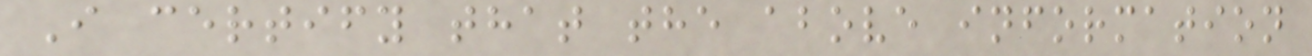I certify that the above information
